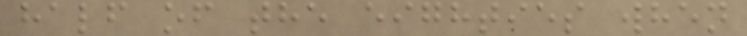half of the eighties when
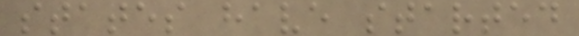states have started
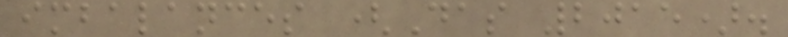imbalances (Das 2015).
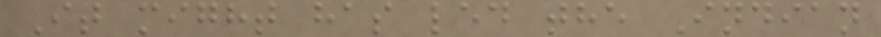It might has led the Indian
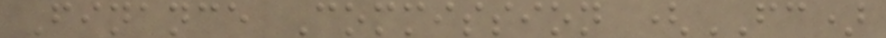Finance Commission (FC)
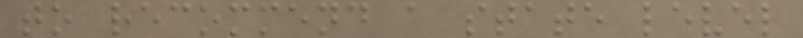to recommend a state level
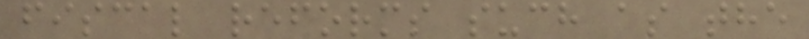fiscal reforms such as the
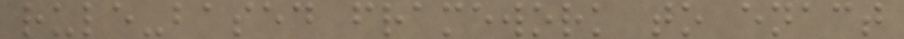rule-based framework to enact
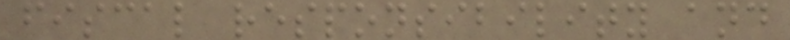fiscal responsibility and
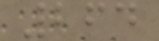264
